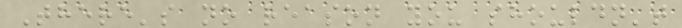There's no reason you shouldn't
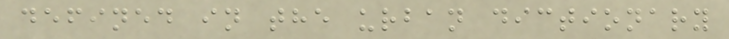defined in the urban dictionary
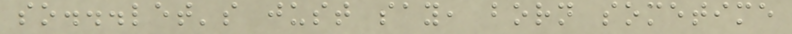so...let's just say, born sometime
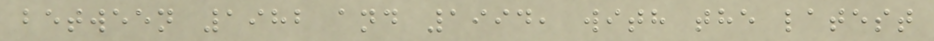between 1982 and 1994, with the latest
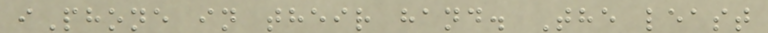iPhone in their hand. The least
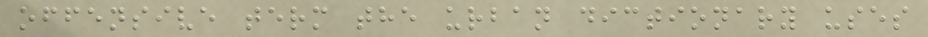offensive term the urban dictionary uses
